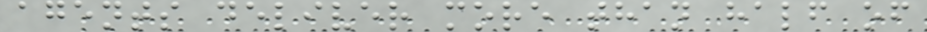agents deliver more than half of
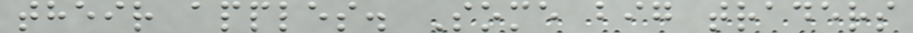their apples. Some big traders
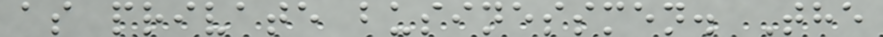as private businessmen. The
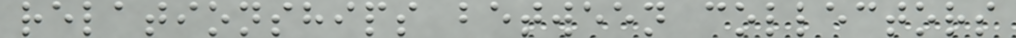relationships between collectors
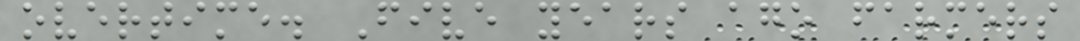overtime. Five years ago farmers
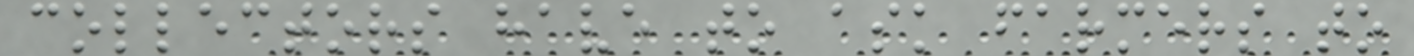collectors have to ask farmers to
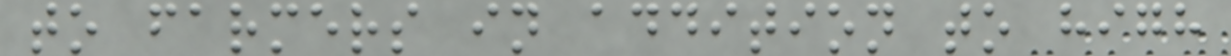to farmers in addition to high
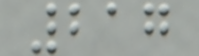217
